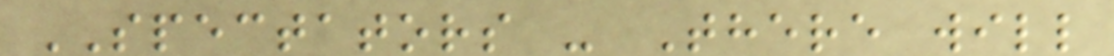SPECTATORS - There will
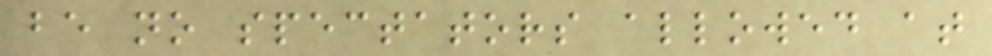be no spectators allowed at
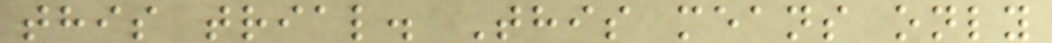this trial. This means only
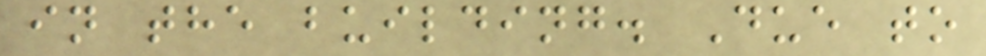in the building. Due to
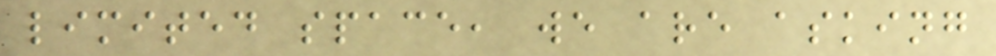limited space, we are asking
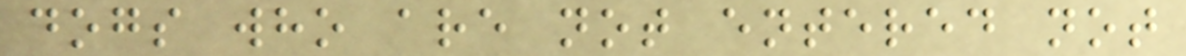dogs who are not entered not
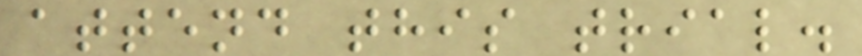attend this trial.
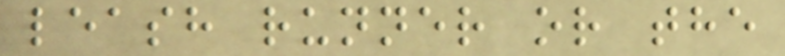leash runner or the
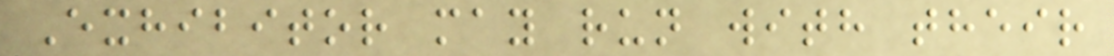Exhibitor may run with their
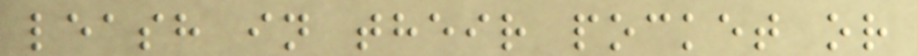leash in their pocket or
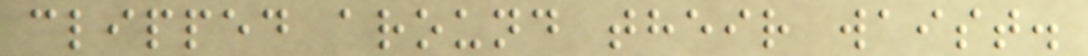clipped around their waist.
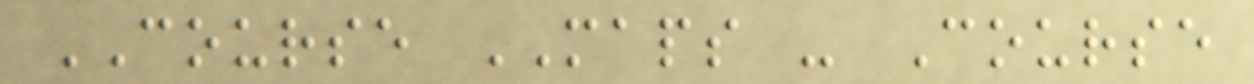COURSE MAPS - Course
